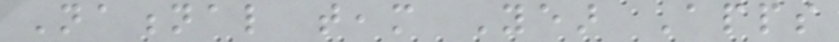National team Year Apps
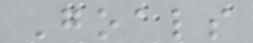Goals
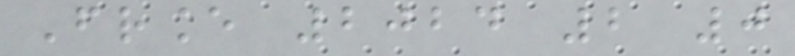France 2024 2 0
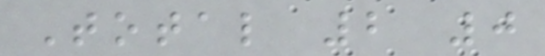Total 2 0
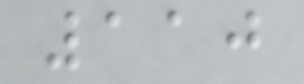110
